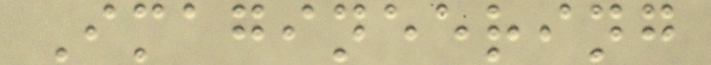Imagineering
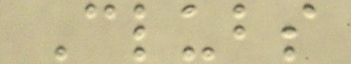Clubs
